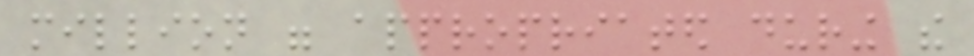million were appropriated during the
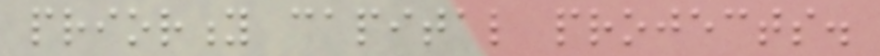priority capital projects.
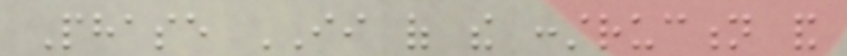Phase II of the construction and
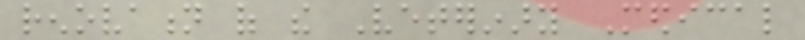renovation of the Veterinary Medical
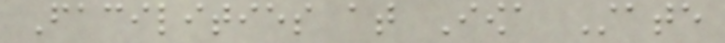Facilities at Iowa State
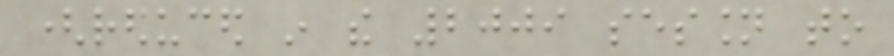(reduced in the 2009 session to
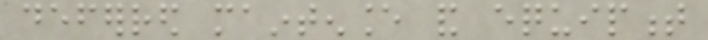deferred maintenance and equipment
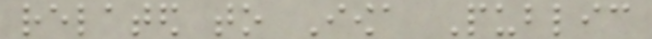related to Iowa Public
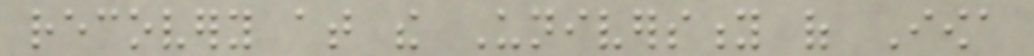recovery at the University of Iowa
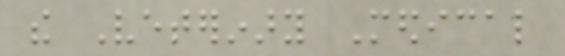the Veterinary Medical
